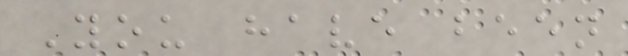You have been
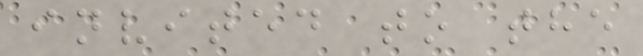invited to the
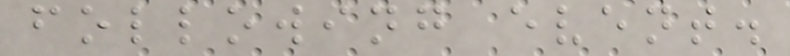following event.
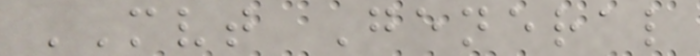MVT General
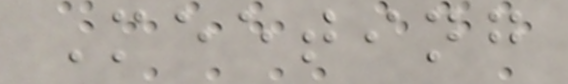Meeting
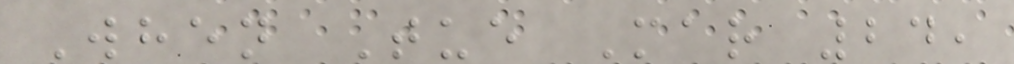When Tue Mar 24,
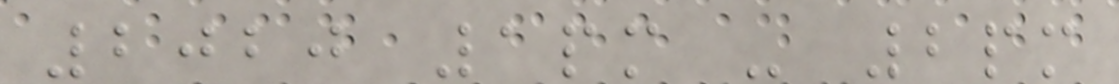2020 1pm - 2pm
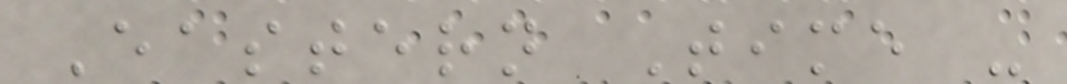Eastern Time -
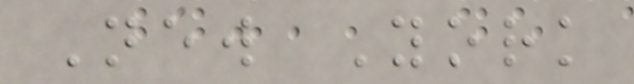New York
